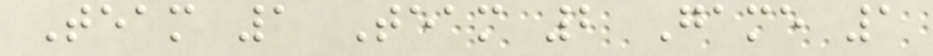Team 1 Team 2 Game 1
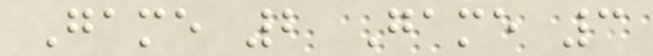Game 2 Game 3
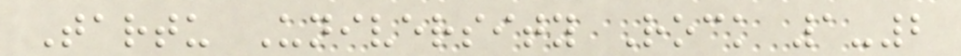Tartu University Rock 1-2
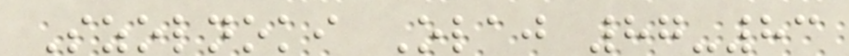Szolnoki Olaj 87-83
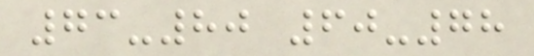73-80 60-78
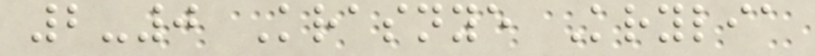2-0 Krasnye Krylia
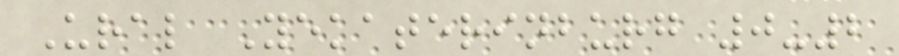Ural Yekaterinburg 0-2
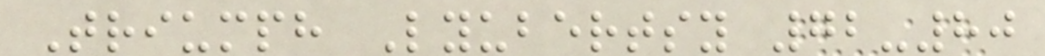Triumph Lyubertsy 72-80
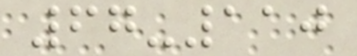67-110
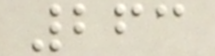263
